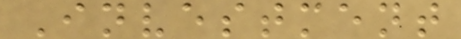Investment
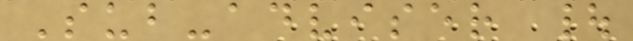Sub-adviser |
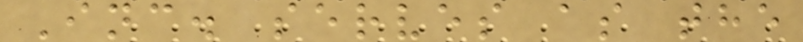Inc. serves as the
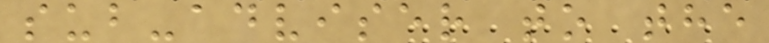sub-adviser to the
